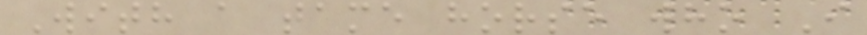With a tame horse who I
